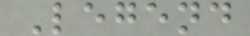Legend
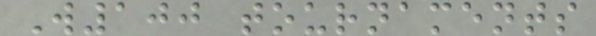W100 tournaments
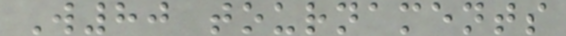W80 tournaments
